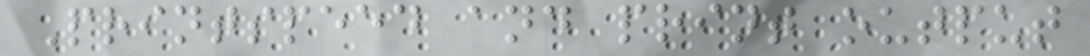Printspeed and print output
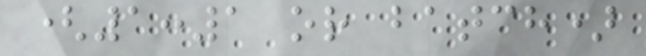(1:1 or batch)
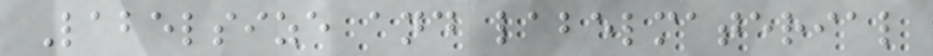Labelsize and labelmaterial
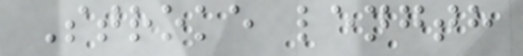Stroke length
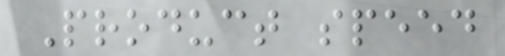Product speed
